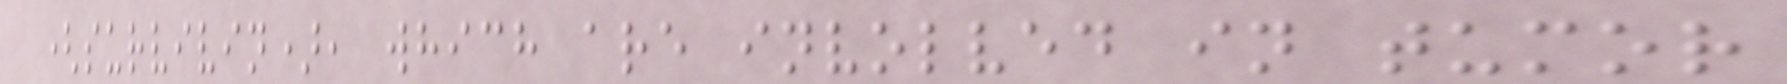(survivin), which are involved in tumor
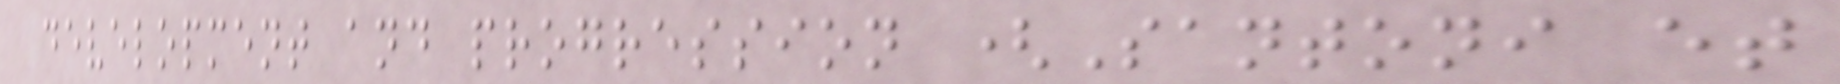development and progression (Santoni et
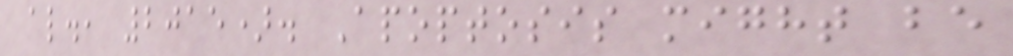al., 2015). Apoptosis might be
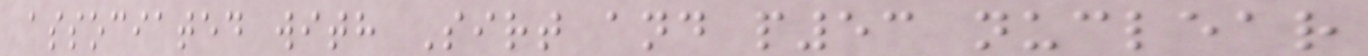associated with Sirt and p53 nuclear
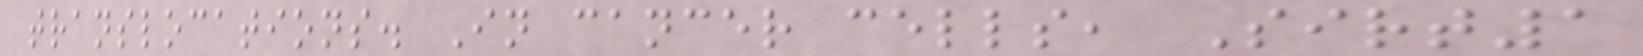translocations. In cancer cells, Sirt1
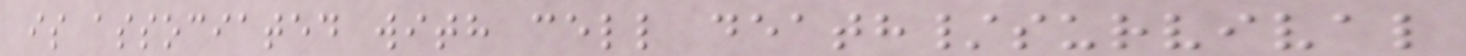is associated with cell death/survival
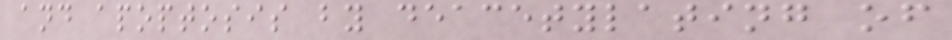and apoptosis by deacetylating of
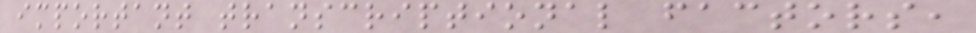important transcriptional factors,
